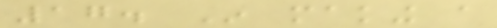17. In making a
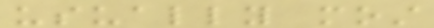usually most
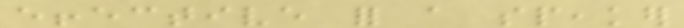effective for a speaker
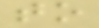to
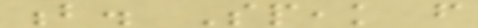b. Speak from
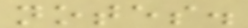notes.
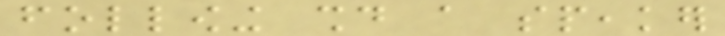following should a speaker
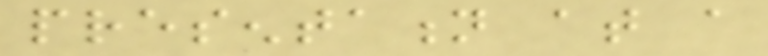presentation at a
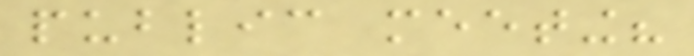public meeting?
